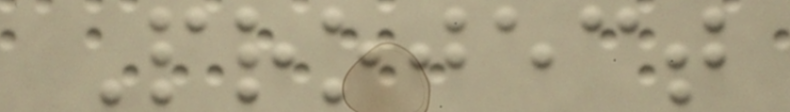Project
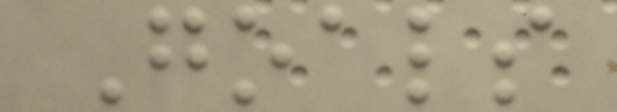Goals
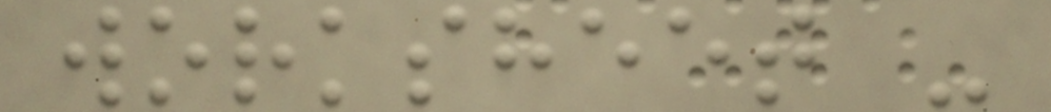worksheet -
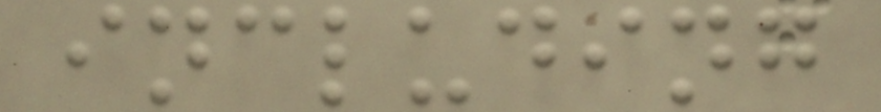including
